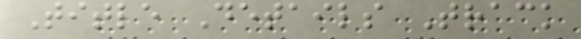Title Details Track
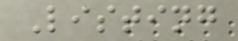Listing
